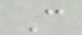C
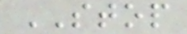STOP
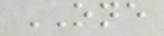ONE
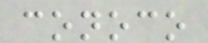conoco
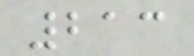213
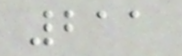211
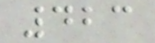423
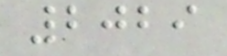2029
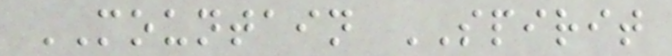MOUNTAIN SPIRIT
